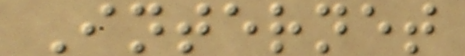Internet
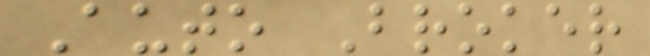Auto Broker
